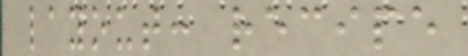layout: recipe
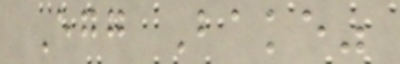Egg Bake"
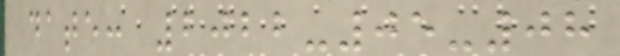date: 2022-05-08
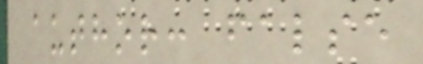author: false
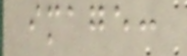image:
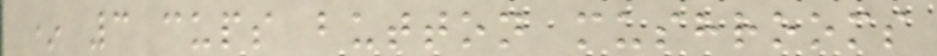* 3 cups button mushrooms
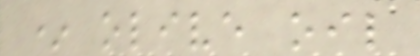* olive oil
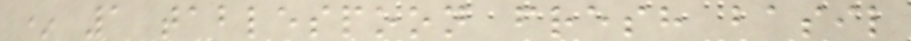* 1 tablespoon fresh basil
